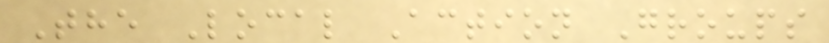The Local Action Groups
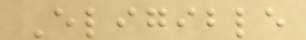Eligible
